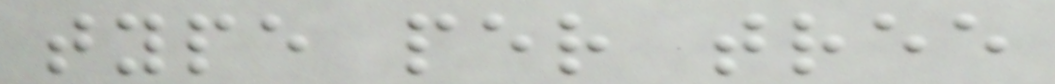type per tree
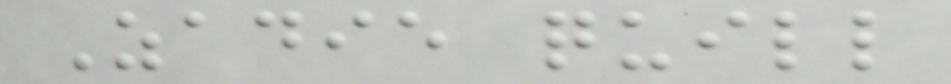Zadie quill
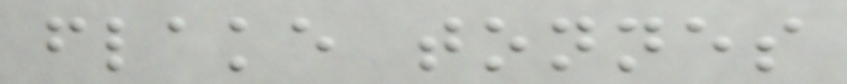flake tonnes
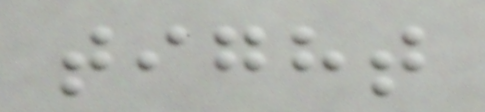tight
